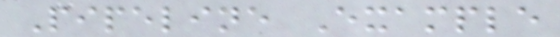Pipeline Example
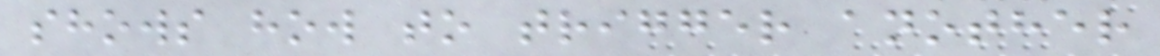shows how to trigger another
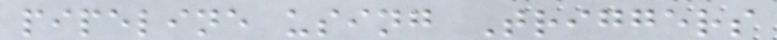pipeline using Triggers
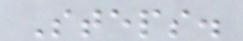Steps.
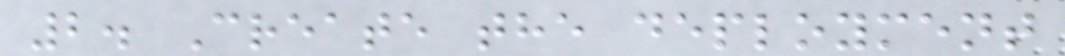2. Create the deployment
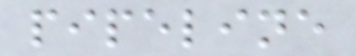pipeline
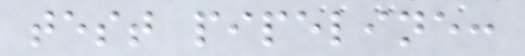test pipeline:
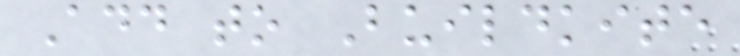Add to Buildkite
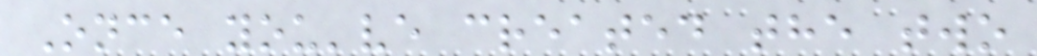Once you've created the two
